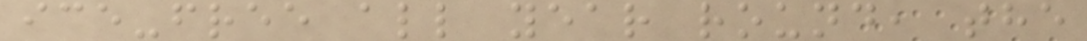ice-free all year round, the
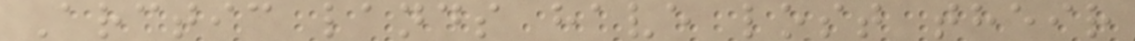Arctic lands have lost their
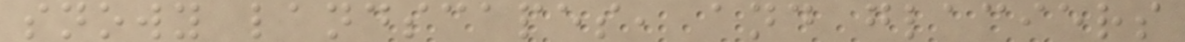snowy landscapes, and glaciers
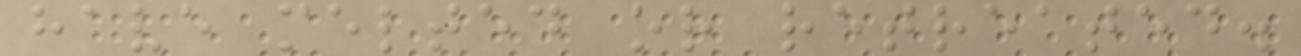have melted or retreated.
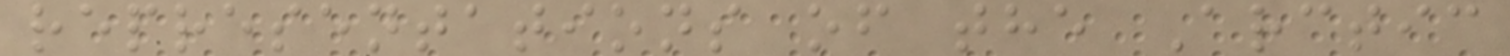representations of the Arctic
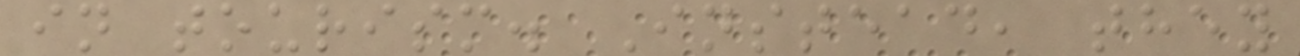in tourism. Instead, they
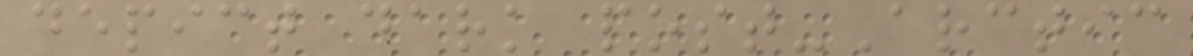depict dark post-Arctic
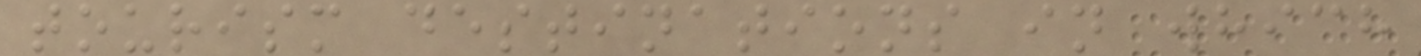tourism destinations in which
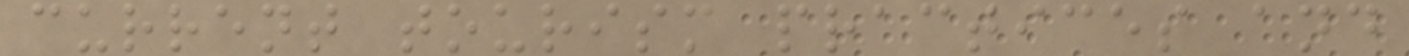current tourism practices and
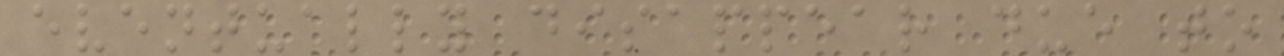eventually disappear due to
